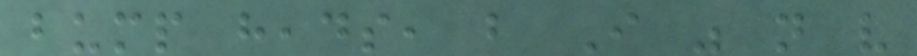bump heads, but I was not very
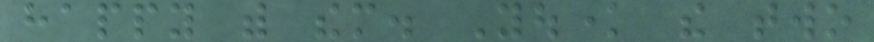happy with them. Youknow the two
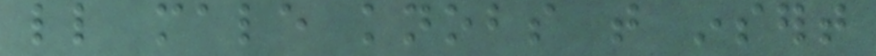little male knobs that insert
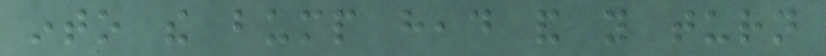into the bump head and you turn
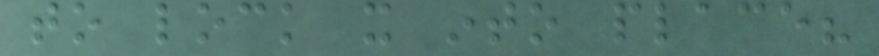to lock it into place?
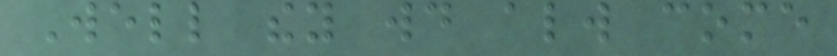Well they would always come
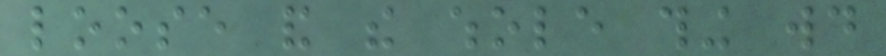loose and the whole thing would
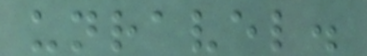unravel.
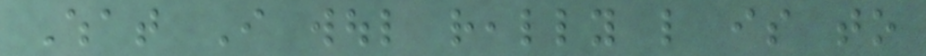What I woul really like is to
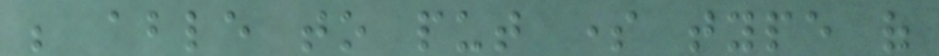be able to put some type of
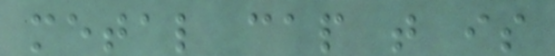metal cap that is
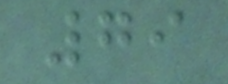79
